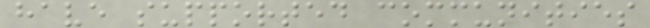have supported communities
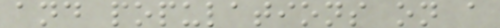and populations on a
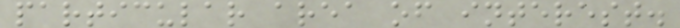particular area of interest.
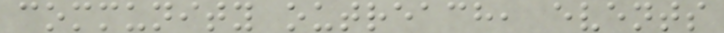community outreach, events
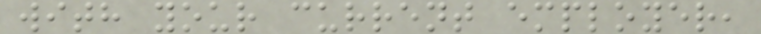with your current employer,
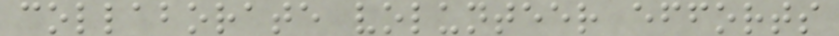collaborate volunteer efforts
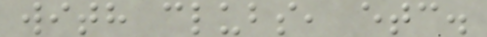with clubs, etc.
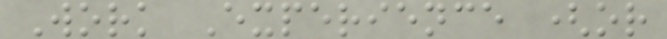Work Experience (or
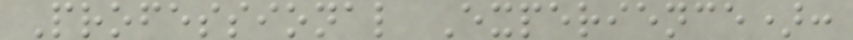Professional Experience):
